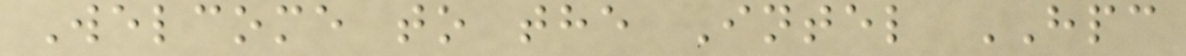Welcome to the Intel HPC
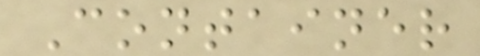Container
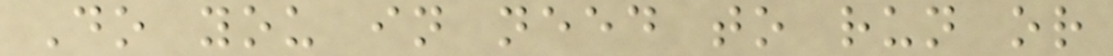Do you in need to run or
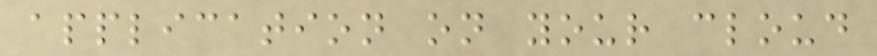application on your cloud
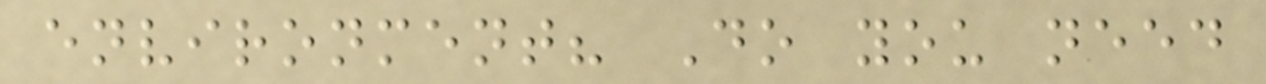environment? Do you need
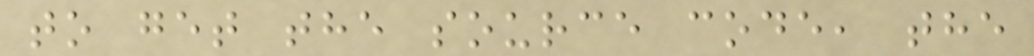to get the source code, the
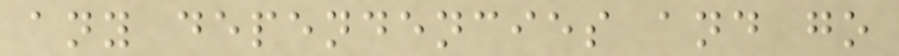any dependencies and go
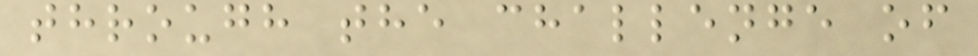through the challenge of
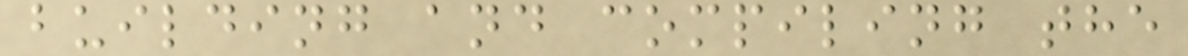building and compiling the
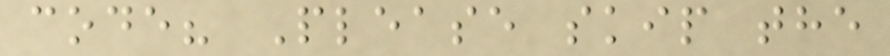code? Please skip the
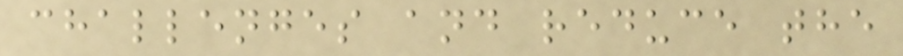challenges and reduce the
